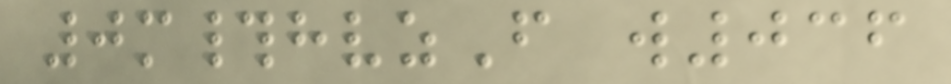0m#hvzF w036
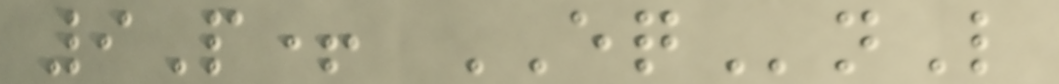9P+ EQnL
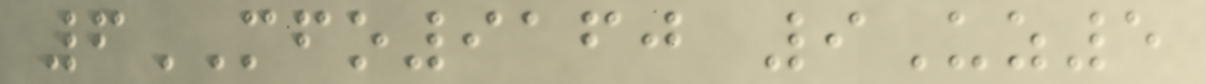6MFO9160 9Uz5
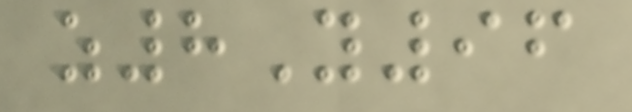z8Y96
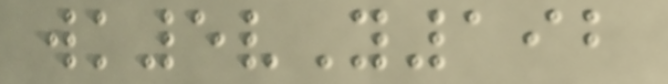wk5vY192
